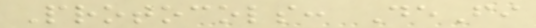Protocols: DeFi
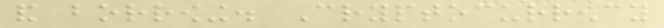and borrowing. Cryptocurrency
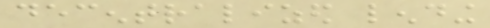decentralized lending
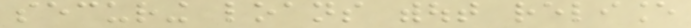securing loans without reliance
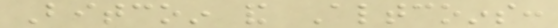Bitcoin and Altcoins:
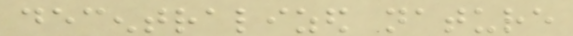decentralized nature
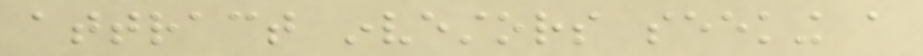attract investors seeking a
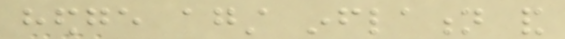hedge against inflation and
